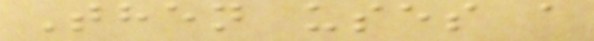Then uses a
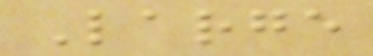Large
